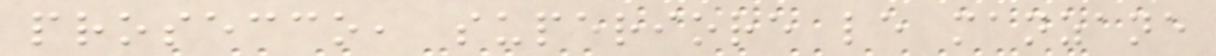prosecco, superiore le manzane
